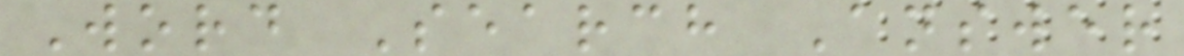Word Search Answer
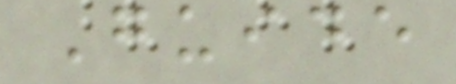Guide
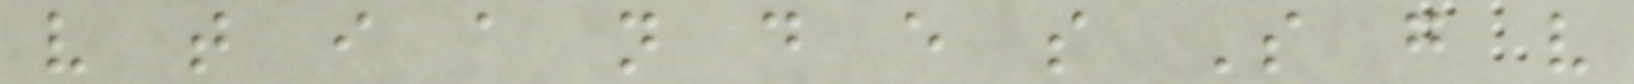v t i a n d e s S g v
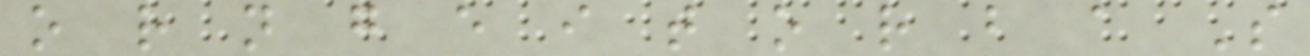o r n g e i t o r b a S
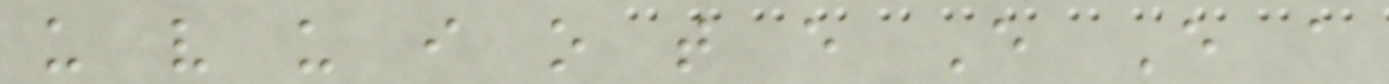u v u i o t e E E a
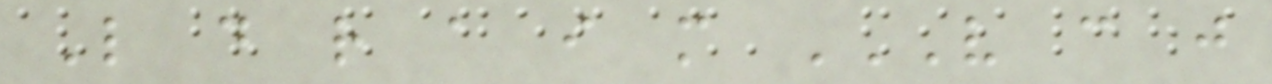L d r a i m V C J
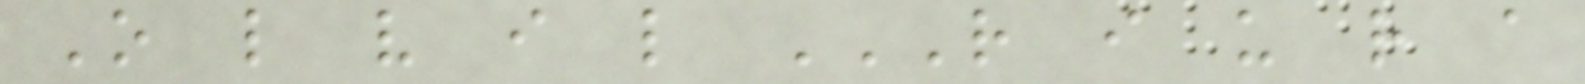O l v i l R I U R A
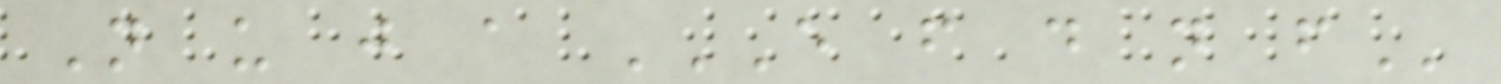N u j a E F D N F
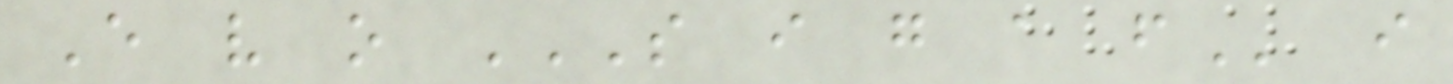E v o S I G A F i
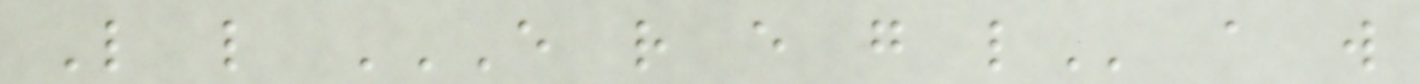L l E R E G L a w
